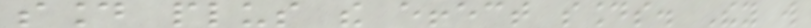sound plus the effect sounds. They will
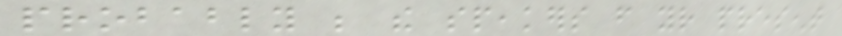probably be the speakers from your present
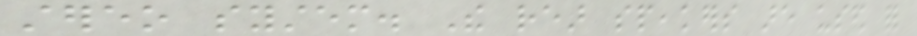stereo system. The rear speakers are used for
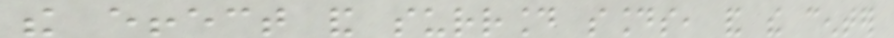the effect and surround sounds, and the center
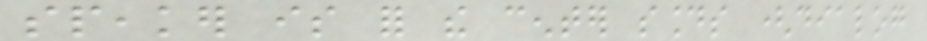speaker is for the center sounds (dialog
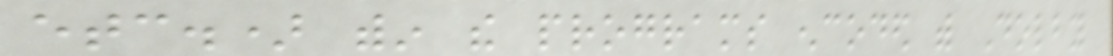etc.) within the programs encoded with Dolby
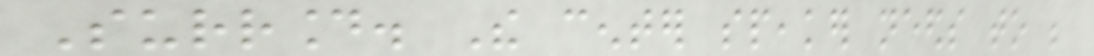Surround. The center speaker needs to be
